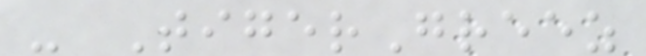- TigerGreez
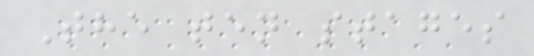The ten stages
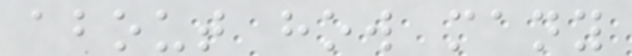about how many
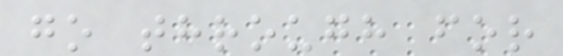go through for
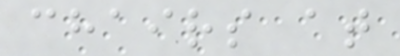chairs at
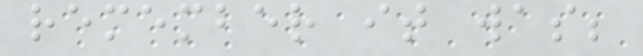remember it was;
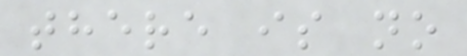there is no
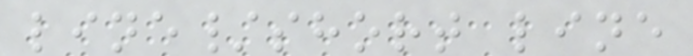line/short line
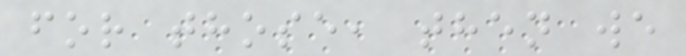for those, then we
